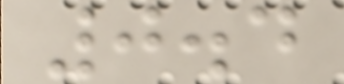0.4
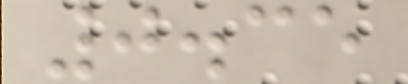0.35
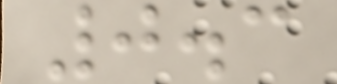0.3
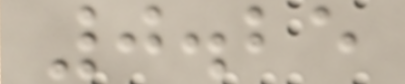0.25
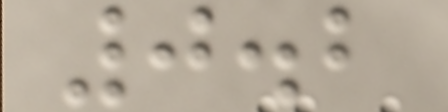0.2
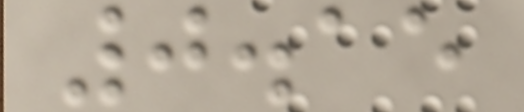0.15
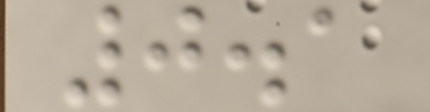0.1
